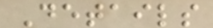Details
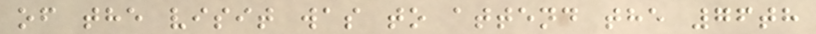of the visit was to attend the 76th
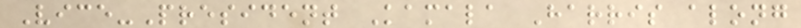Vice-President Kamala Harris along
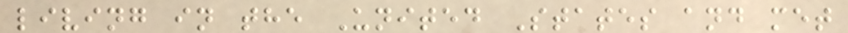living in the United States and met
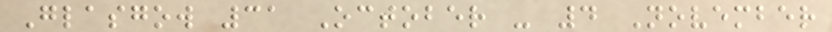Glasgow 31 October - 4 November
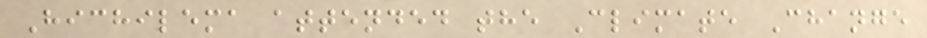Hichilema attended the Climate Change
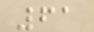61
